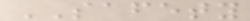SAFETY
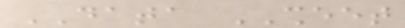DATA SHEET
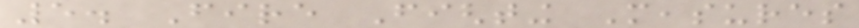5. Fire Fighting Measures
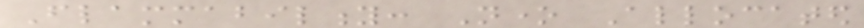Flammability: None Allocated
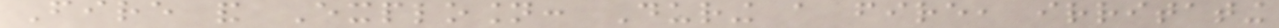Fire and Explosion: During a fire, irritating
